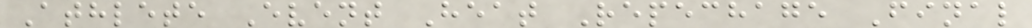Athlete Event Heat Repechage Final
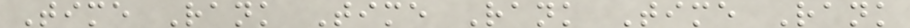Time Rank Time Rank Time Rank
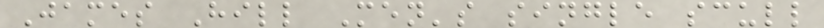James Hill Men's single scull
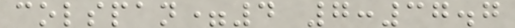colspan=4 7:37.7
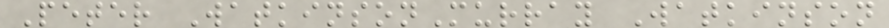Peter WatkinsonMurray Watkinson
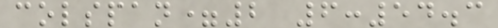colspan=2 6:54.3
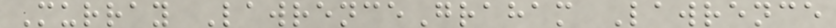Murray LawrenceGraham Lawrence
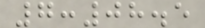7:08.5
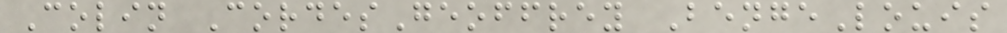Colin CordesGeoffrey BengeLouis
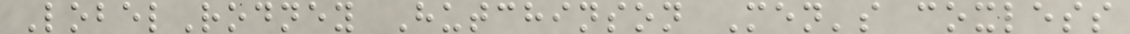LobelRodney Hutchinson Men's coxless
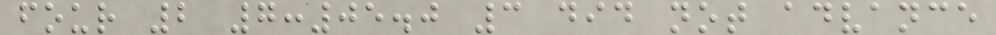four 2 7:05.0 3 did not advance
